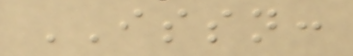ISSN:
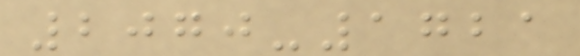2070-1721
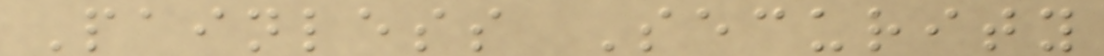Painless Security
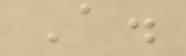A.
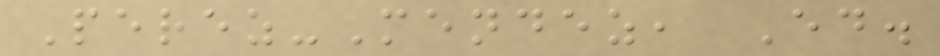Perez-Mendez, Ed.
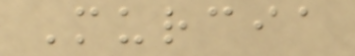Murcia
